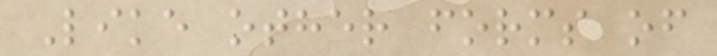Like other forms of
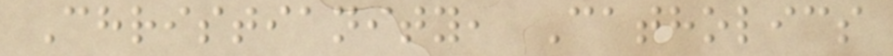Christianity, Catholics
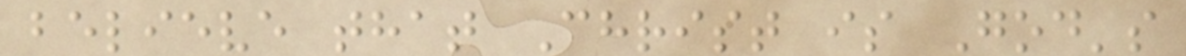believe that Christ is God's
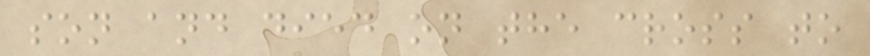son and died on the cross to
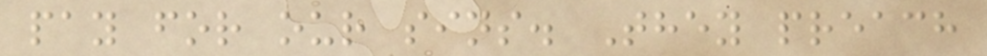pay for our sins. They preach
